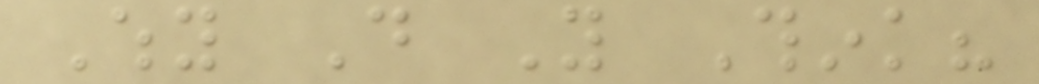Why Do You Think?
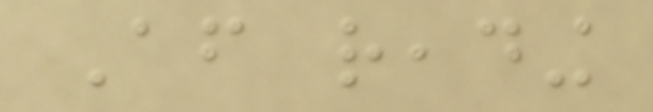After reading
